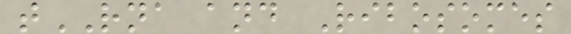tRNA and Ribosomes
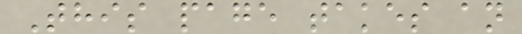This page takes an
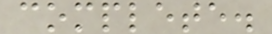complete.
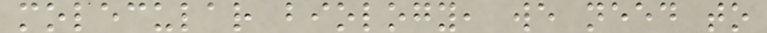molecular biology, we need to
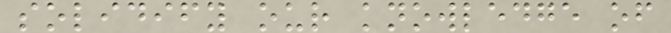solidify our knowledge of
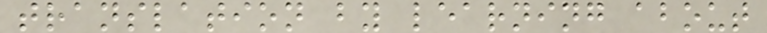translation by learning about
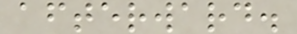afterward.
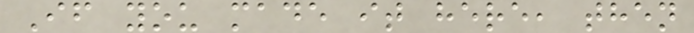If you made it here, then
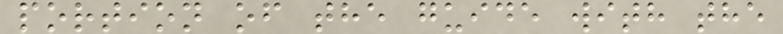portion of the guide with the
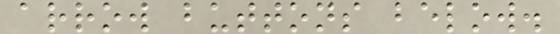arrow buttons below.
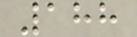188
